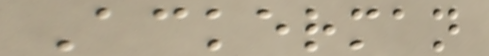Ackerman
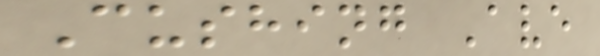Cushing Ave
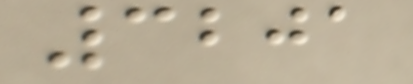3201
